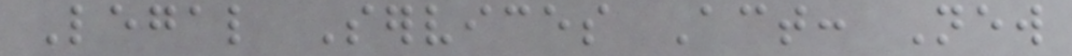Legal Services Act: New
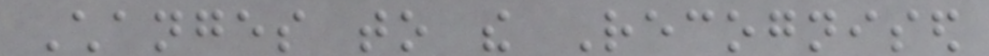Changes to the Recognised
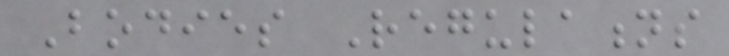Bodies Regulations
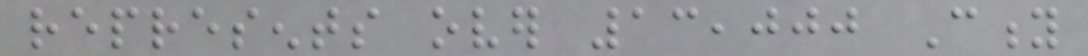represents over 13,000 City
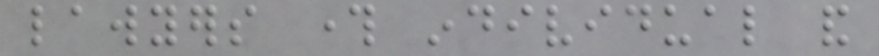lawyers through individual and
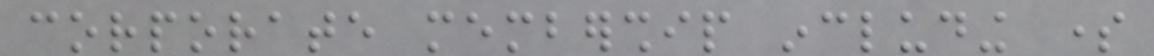corporate membership including some
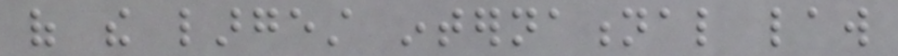of the largest international law
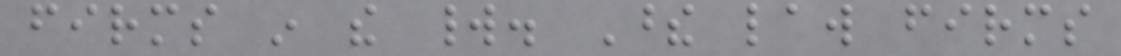firms in the world. These law firms
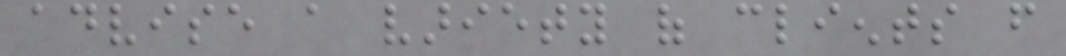advise a variety of clients from
